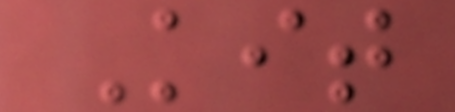Kit
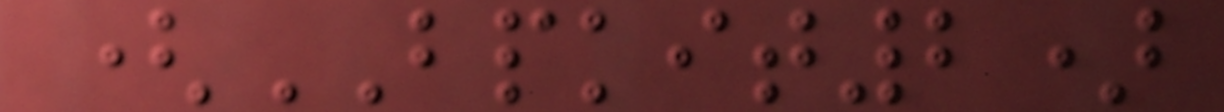(BPKIT2)
